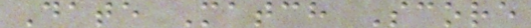Date Match Score
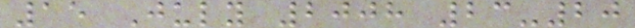15 July 2008 23-20
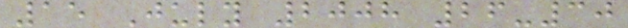15 July 2008 26-30
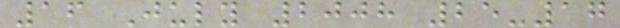16 July 2008 25-17
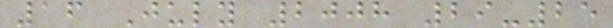16 July 2008 29-25
